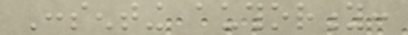Consenting authority:
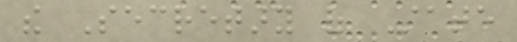the Secretary of State
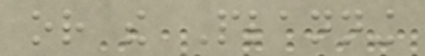or the Planning
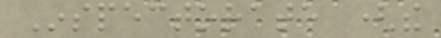Inspectorate (the
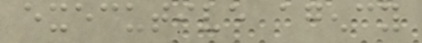executive agency
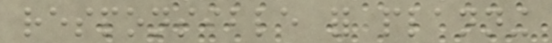responsible for planning
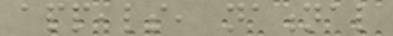appeals, national
